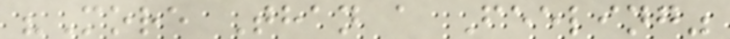"More Than a Feeling"
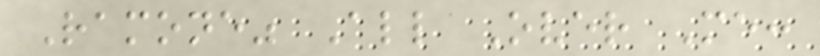Ramone" All Over Me:
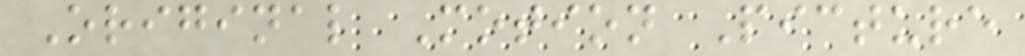Original Motion Picture
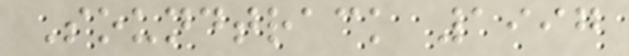Soundtrack 1997
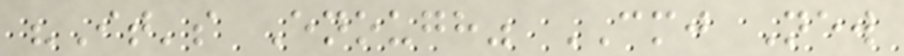"It's Enough" CMJ New
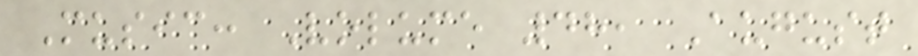Music: Volume 48, August
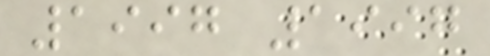1997 1997
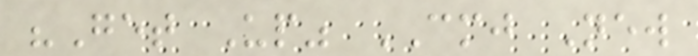"Get Up" CMJ New
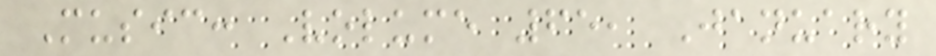Music: Volume 65, January
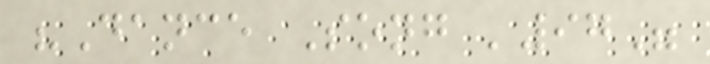"Dance Song '97"
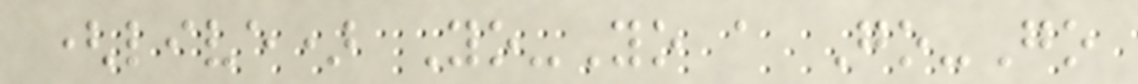(live) Yo-Yo a Go-Go
